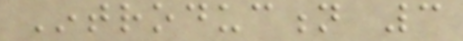Introduction 3
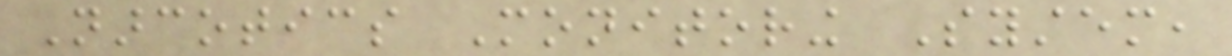Narcotics Monitoring System,
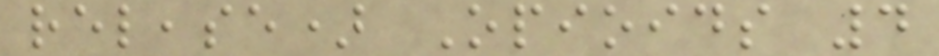release) Opioids 4
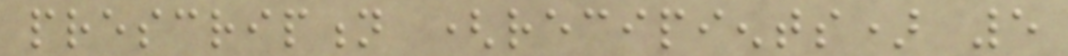prescription (recipients) 5
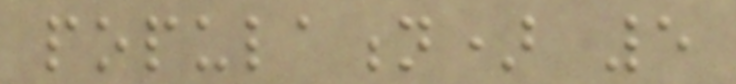population) 5
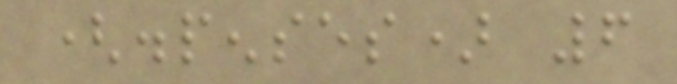(dispenses) 6
